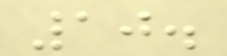10.
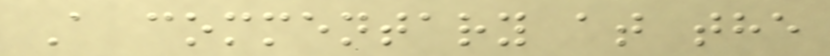A commentary at the
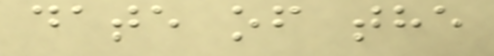date of the
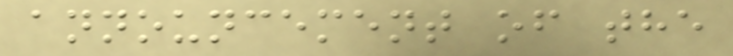announcement of the
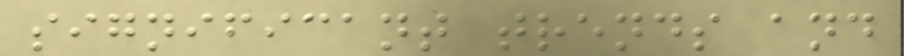significant trends and
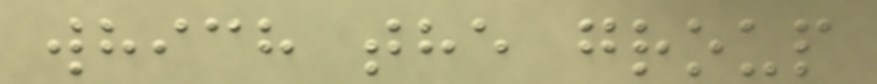which the group
